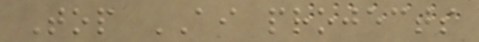Top AI projects
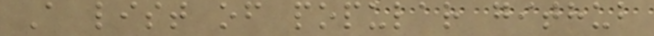A list of popular github
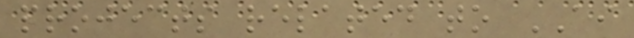projects related to AI
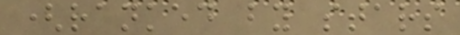(ranked by stars
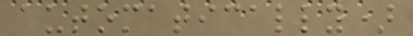automatically)
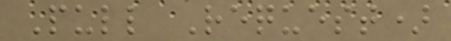Pull Request)
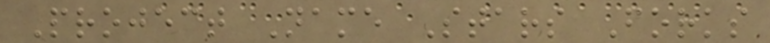Project Name Stars Forks
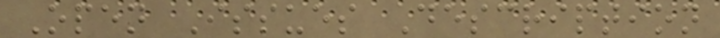Open Issues Description
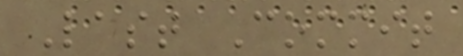Last Commit
